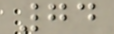74
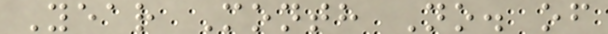Year Month No. of
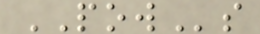POWs
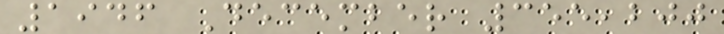1946 December 355,200
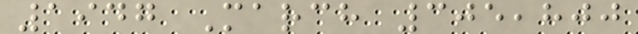1947 March 305,800
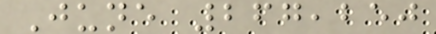June 267,250
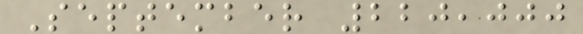September 220,000
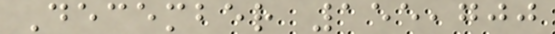December 155,700
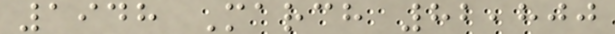1948 March 82,800
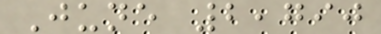June 2,790
